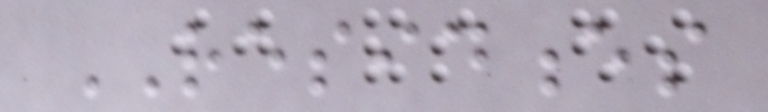RESIDENCES
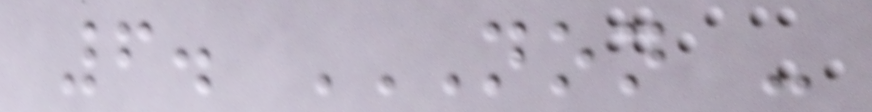6. NON -
